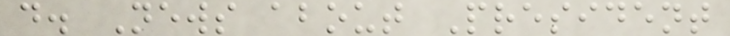d. News about President
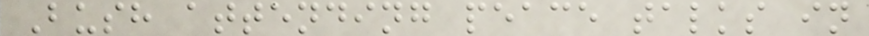Bush attending peace talks in
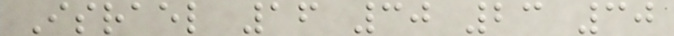Israel 16 30 23 30
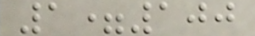1=100
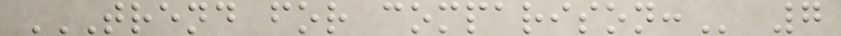TREND FOR COMPARISON: 7
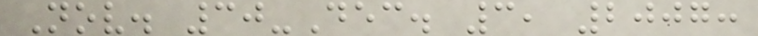Nov. 30-Dec. 3, 2007:
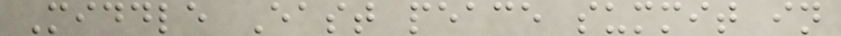Middle East peace summit in
